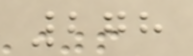278
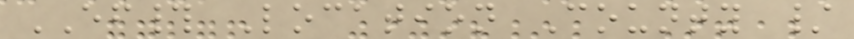EF# Location County /
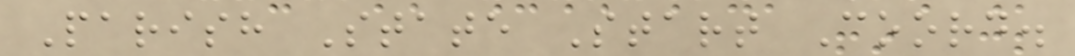Parish State Start Coord.
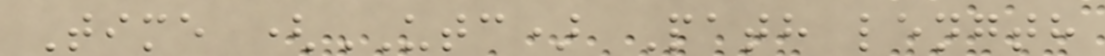Time (UTC) Path length
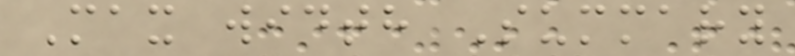Max width Summary
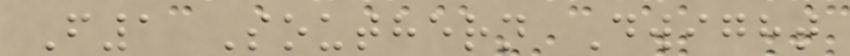F1 Southern Dwight
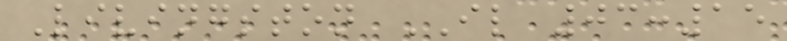Livingston IL 03:15
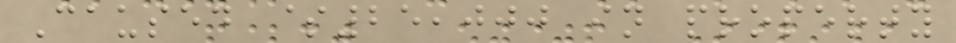Caused $25,000 in property
